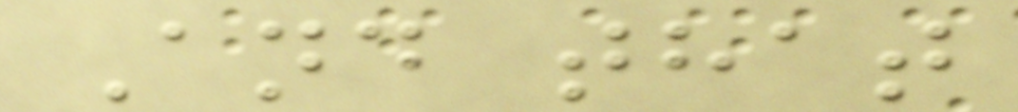And that
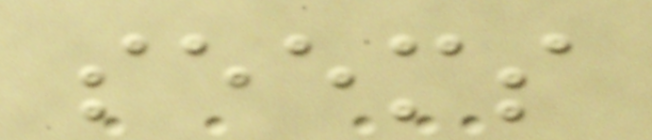seems
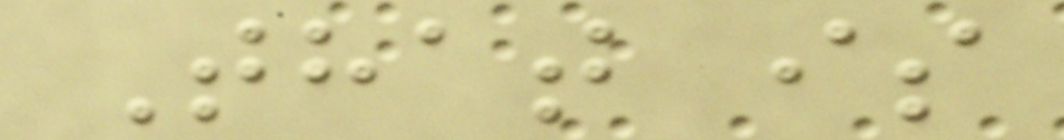That is
